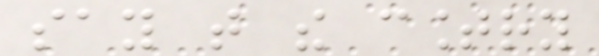say that the country
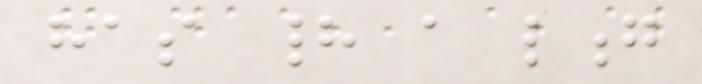has had a long
